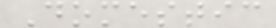Domestic
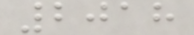2018
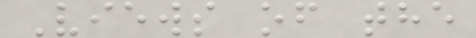Views of the
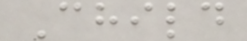Child
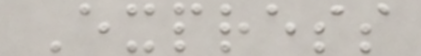Express
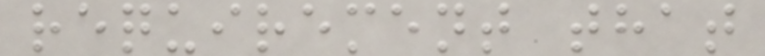requirement that
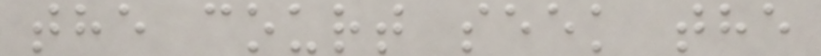the court seek the
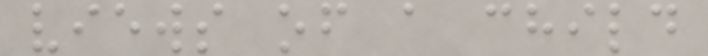views of a child
